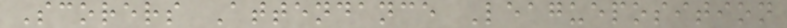Scorers Attendance Leagueposition
